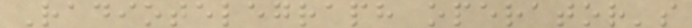Radiotelegraph operator's
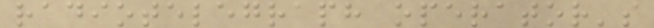radiotelegraph operator's
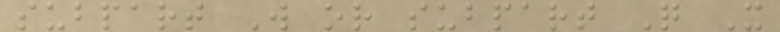subpart W or subpart Q X
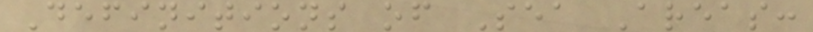Definitions of Sea Areas:
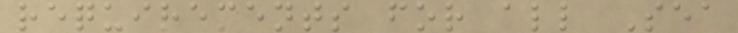requirements for all Sea
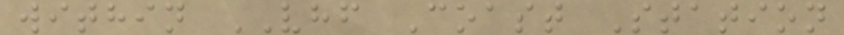within VHF Coast Station
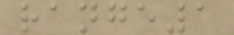range1
